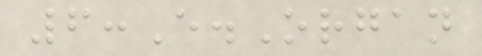6:E.Organ
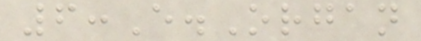6:E.Organ
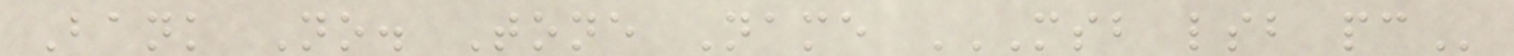Bank No. Tone Name MSB LSB PC
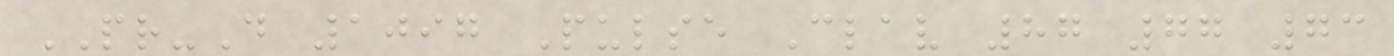PR-D 1097 Pulse Clav 87 77 73
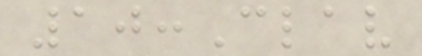10:Clav
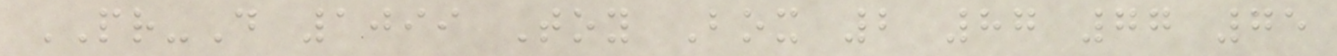PR-D 1099 Toy Box 2 87 77 75
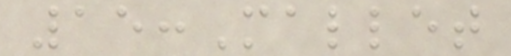15:Mallet
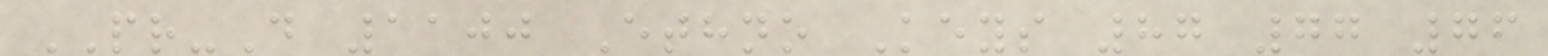PR-D 1100 Ethno Keys 87 77 76
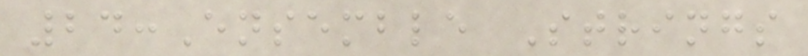24:Ensemble Strings
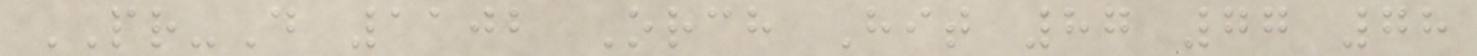PR-D 1102 Orch Hit 87 77 78
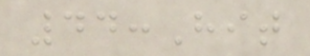44:Hit
